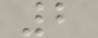2
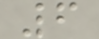6
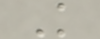K
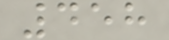458
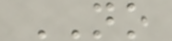NO
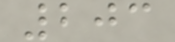203
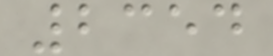2354
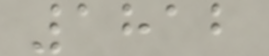1812
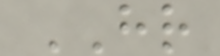HR
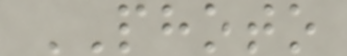PHOTO
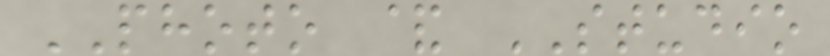PHOTO & STUDIO
